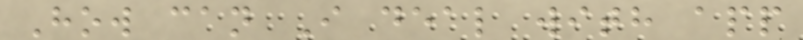How can I deal with app
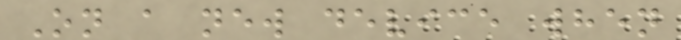On a new device when
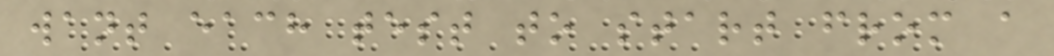want each test to start from a
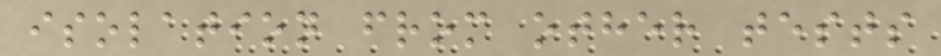isolation from other tests
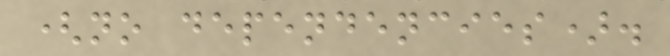(no dependencies).
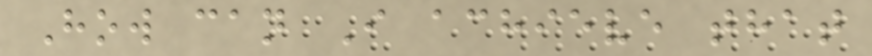How can I achieve that
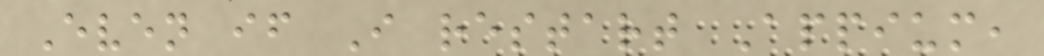Even if I restart Appium,
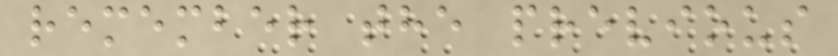remember the previous
